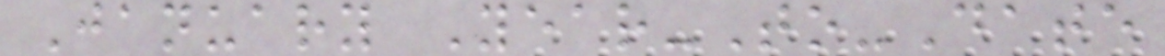January Year-To-Date
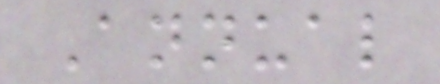Annual
